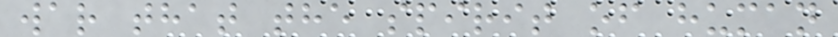war that the spirit of human
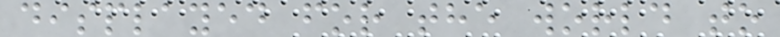displayed for the world to
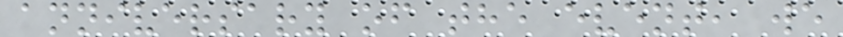anniversary of the event, we
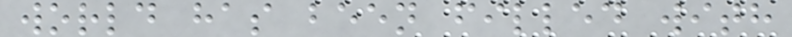world has been filled with
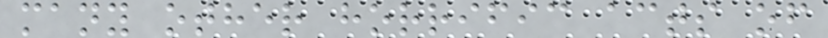many other horrific acts of
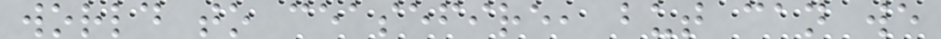world to ceasefire, but can we
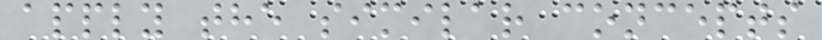apply the similar concepts
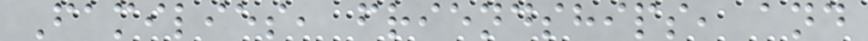Families, friendships, and
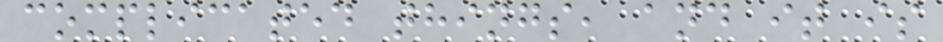complicated things, and it is
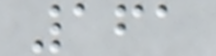161
